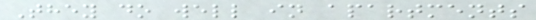They do well in apartments
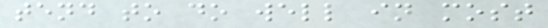tend to do well in most
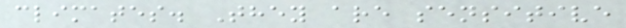climates. They are sensitive
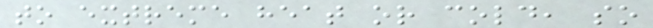to extreme heat or cold, so
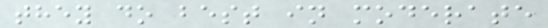they do best in moderate
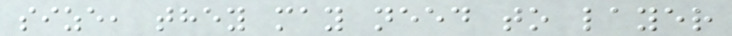size, they may need to layer
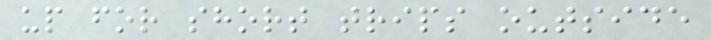up for short trips outside
